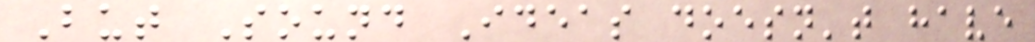But Sound Ideas doesn't have
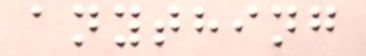anything
